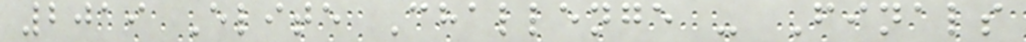2019 Elite Challenge - Finals
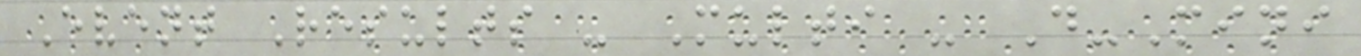Event Results - Multi - D-Mini
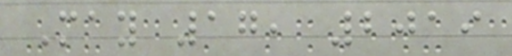May 17, 2019
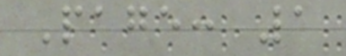Page: 1
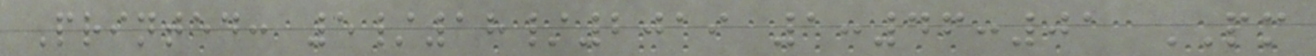Printed: 5/18/2019 1:46:01 PM
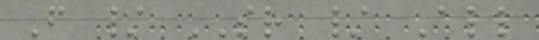F / SR / All
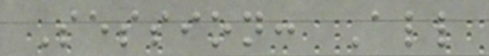Session: All
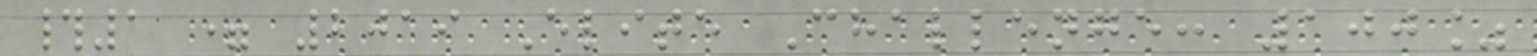#1 = 2019 Elite Challenge: 100%
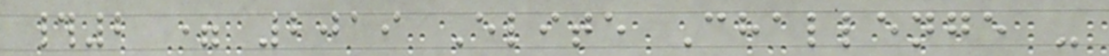#2 = 2019 Elite Challenge -
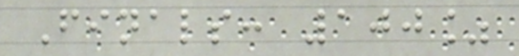Finals: 100%
